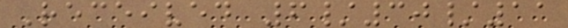Received 6/30/11
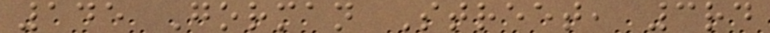145 Gorman Street, 3rd
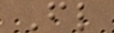Fl
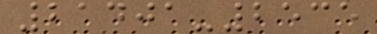21401-2535
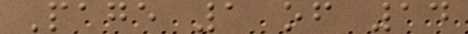Page 1 of 14
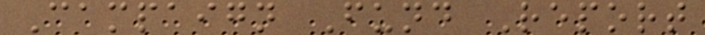Campaign Fund Report
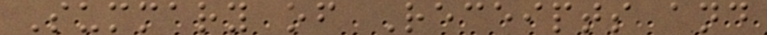Summary of Receipts and
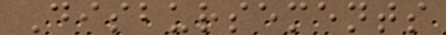Disbursements
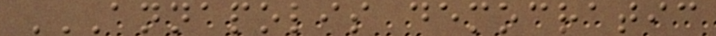ANNAPOLIS DEMOCRATIC
